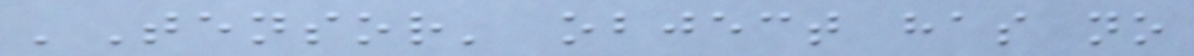'Tensor' object has no
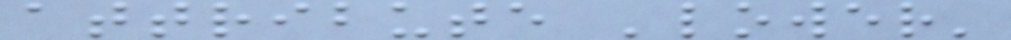attribute 'lower'
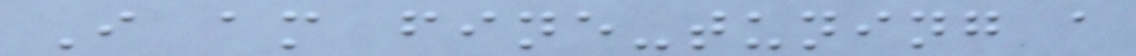I am fine-tuning a
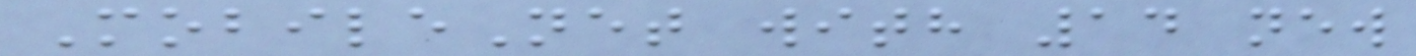MobileNet with 14 new
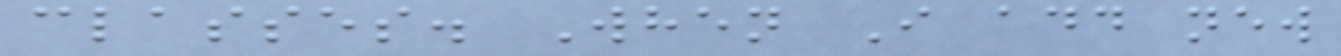classes. When I add new
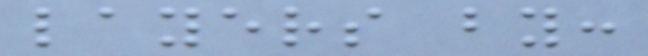layers by:
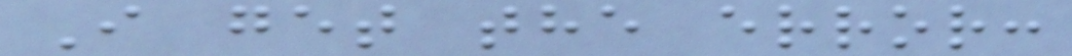I get the error:
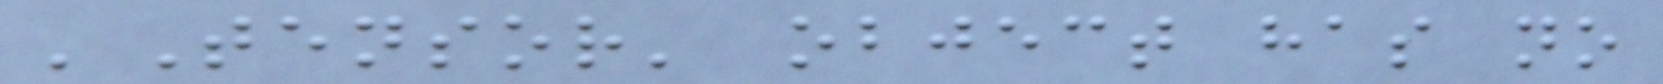'Tensor' object has no
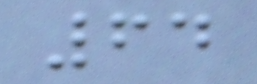64
